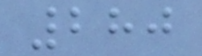280
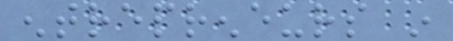entrepreneurs in
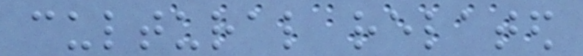cultural related
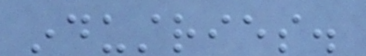industries.
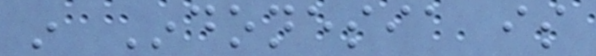in Indonesia is
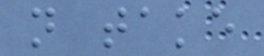not take
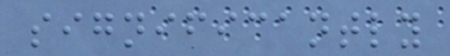significantly
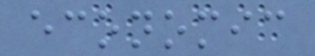economic
